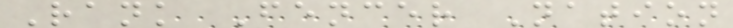Rank Fencer Nation
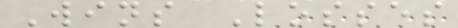Wins Losses
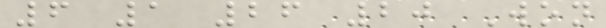6 1 26 20 Won
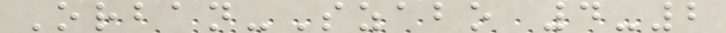Orban-Szabo 4-2
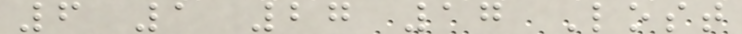6 1 27 17 Lost
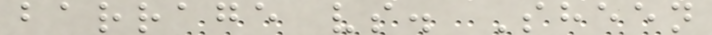barrage vs. Sheen
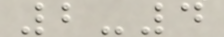2-4
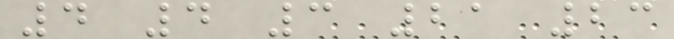4 4 3 21 23
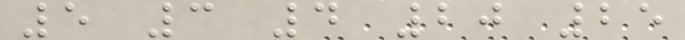5 3 4 20 25
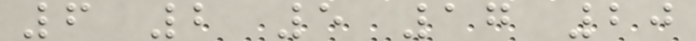6 2 5 17 20
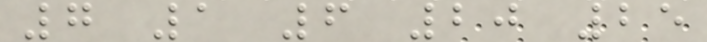7 1 6 20 25
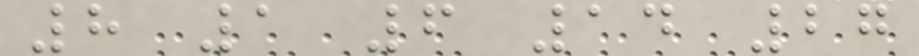8 1 6 14 27
